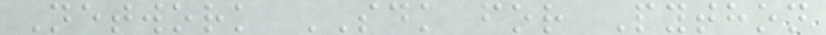Network SDK for Python
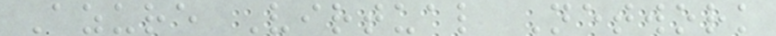Azure Virtual Network
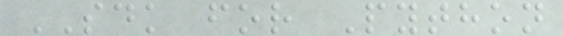SDK for Python
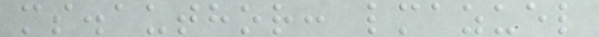ms.author: lmazuel
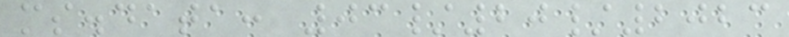ms.data: 03/20/2023
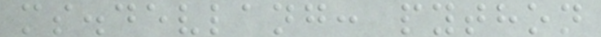ms.devlang: python
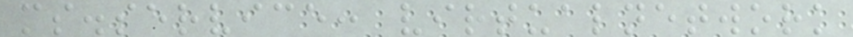ms.service: virtualnetwork
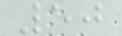50
